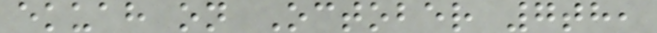ekuah on October 7th,
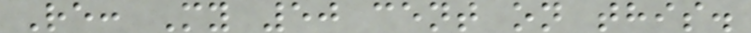Re: My 50 cent on this.
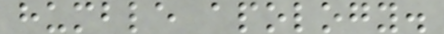humble apology.
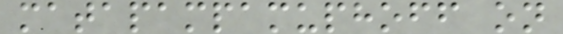matapampamuphoff on
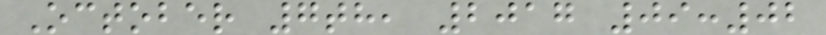October 7th, 2017 09:02
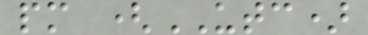pm (UTC)
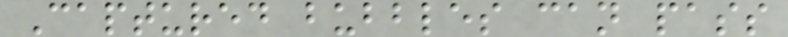Captured bubbles can pass
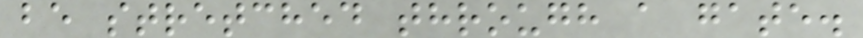be stretched through a gate.
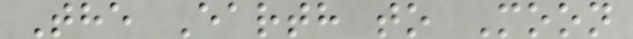The Earth to Moon
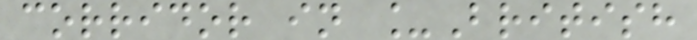corridor in _British
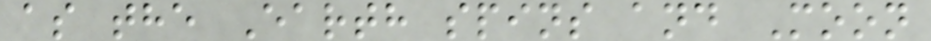as the Earth spins and Moon
